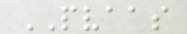PVAAS
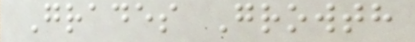Grades Growth
